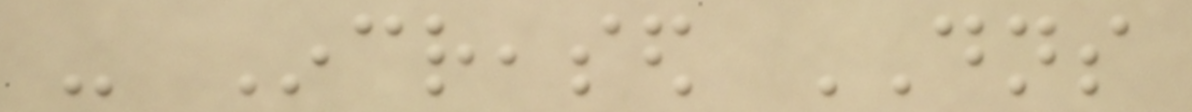- Increased DNS
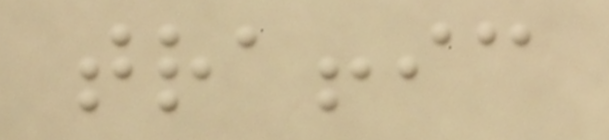traffic
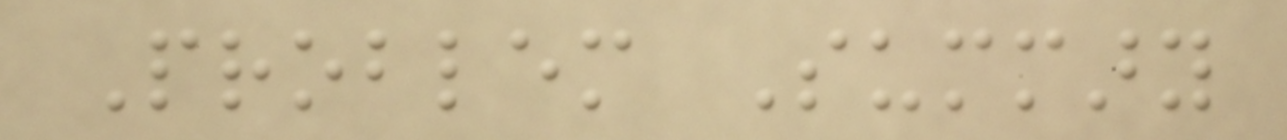Problem Summary
